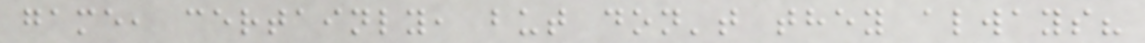game, certainly, but don't they always?
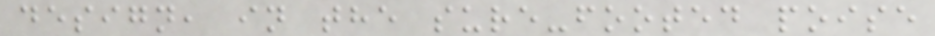design, in the sure-footed poise
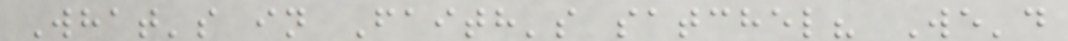What's in Faith's satchel? We'd
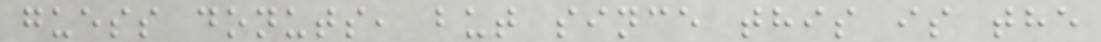guess donuts, but since this is the
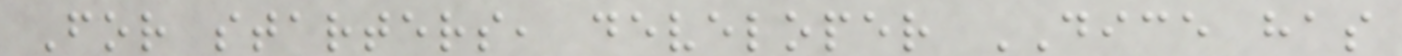For starters, developer DICE has
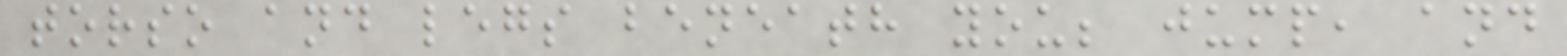torso and legs beneath you; jump, and
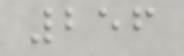256
